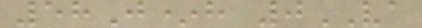58J*h 0VA
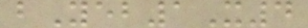bYeb1X4
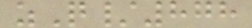zQ/878
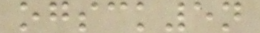ogsck5n
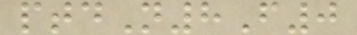ptdN8F0
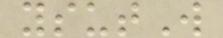ysutW
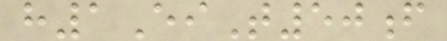h1EiT50f
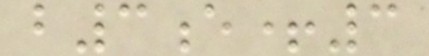b3e+3
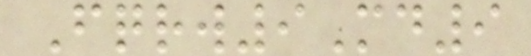Fqrw9Md9
